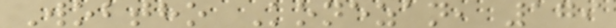Wobtho Konezan, 179
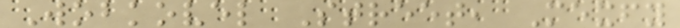Wobkovel Street, Mexfy
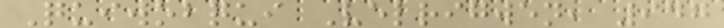Quiwobqui Velrigwen, 947
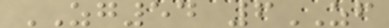ZG54 6ZF
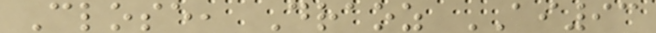Close, Draoz AI93
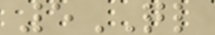5QL
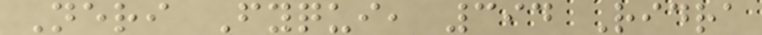Neri Fyqui, 394 Ridra
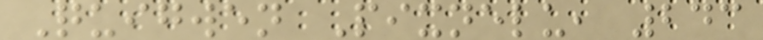Quigwen Pixnelu, 243
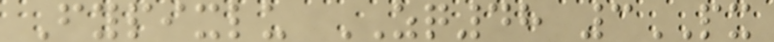Fypixlu ZQ48 3PX
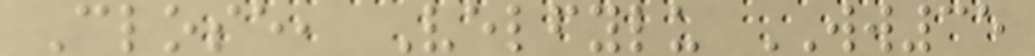Close, Velfylu WW35
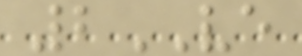2VE
